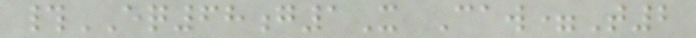#EQ68g1X Caw=T2
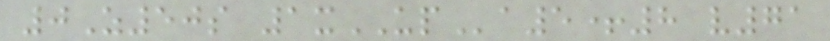0Z50s 1xUPa5+8 v71
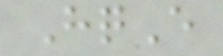HqE
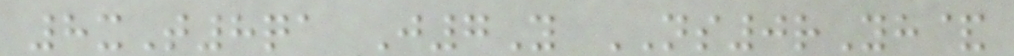8xT8qa J7Y NS0rYh&
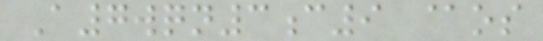A7wqn3c9 @os
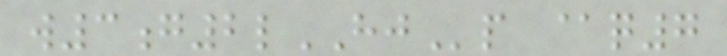w3g2lHJp @q7
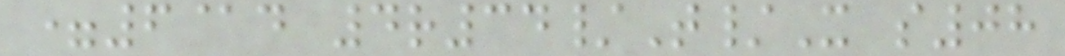=6@d 4r34/T/X s08
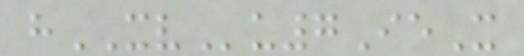hXVu7IeX
